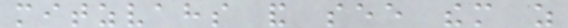mitzvahs and see them as
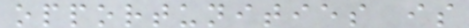opportunities is
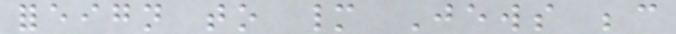foreign to many Jews because
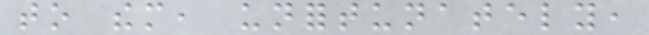to them, unfortunately,
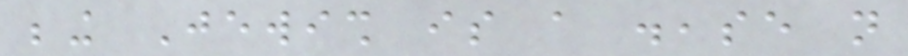being Jewish is a disease not
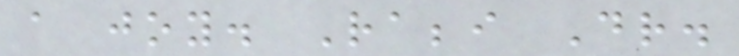a joy. Rabbi Dr.
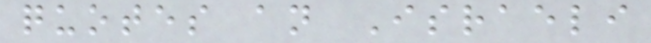quotes an Israeli
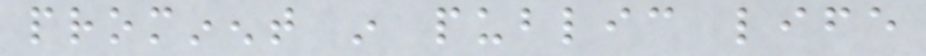prominent in public life
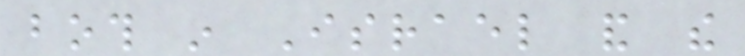both in Israel and the
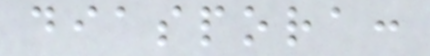diaspora:
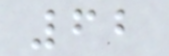62
